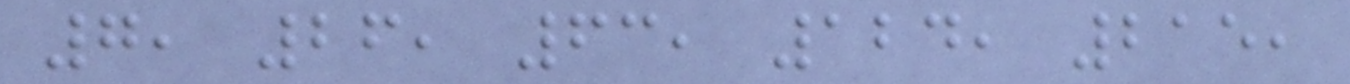7, 26, 63, 124, 215,
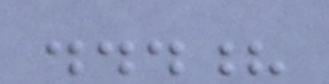...?
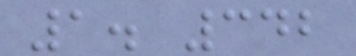1. 342
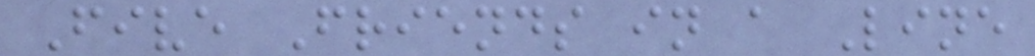Five Friends in a Line
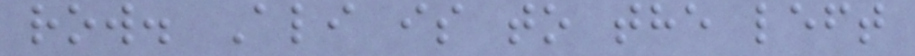row. Ali is to the left
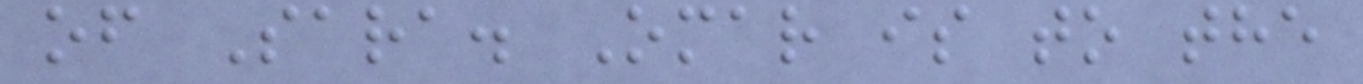of Sara. Omar is to the
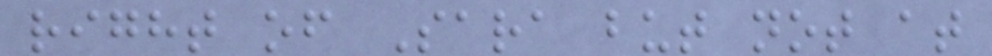right of Sara but not at
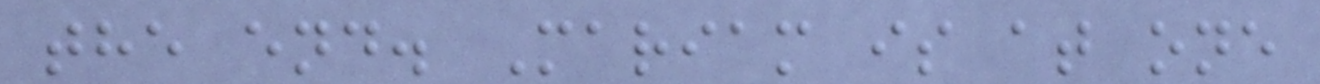the end. Mariam is at one
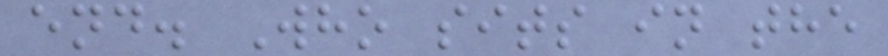end. Who sits in the
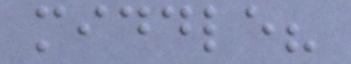middle?
